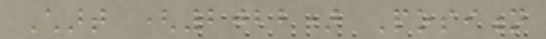Chart (2022) Position
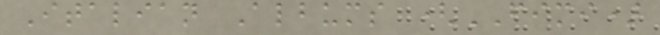Italian Albums (FIMI)
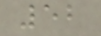52
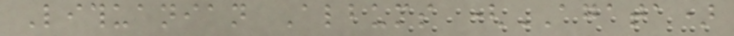Lithuanian Albums (AGATA)
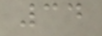34
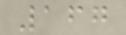167
